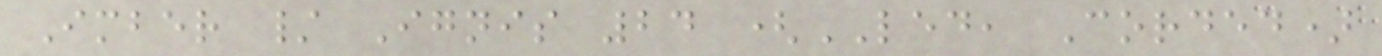Imber / Ignis 24 (LED, Corded)
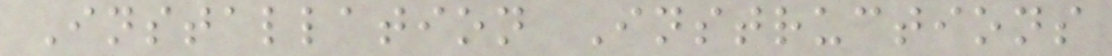Installation Instructions
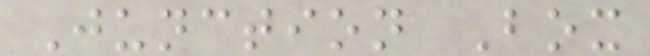Junction Box
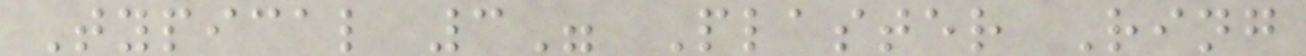Typical 3" Plaster Ring
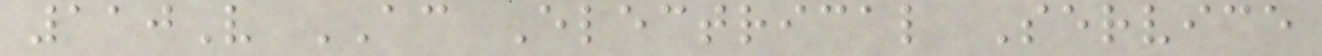110V AC Electrical Service
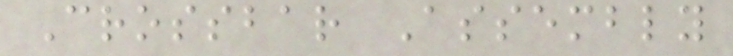Crossbar Assembly
